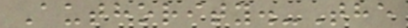Authority.-The
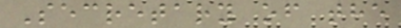Secretary of the
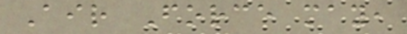Air Force may,
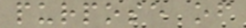purpose of
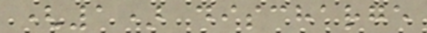(1) discharge
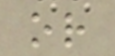or
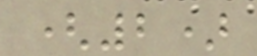(2)
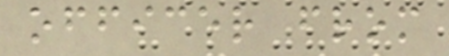officer from
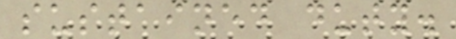sustained duty.
